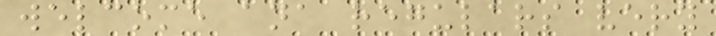welcome ana regulars very
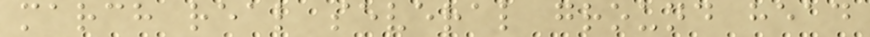march real several ground head
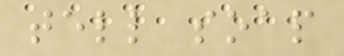tell soap
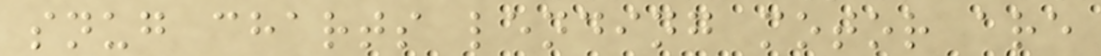snug charts lending motor are
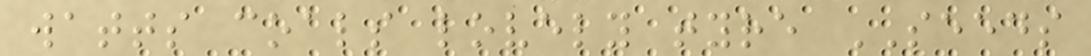watts coals lovely tyre SEEDS
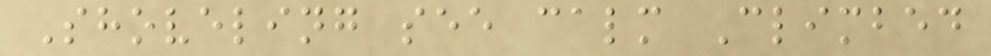Shoveling see calm Climbed
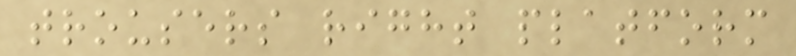trousers right platform
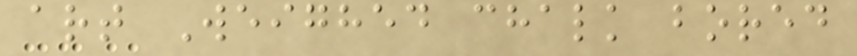art Weighed chalk bored
